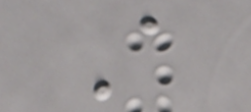A
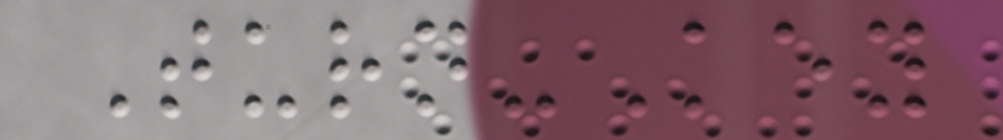Turn-Key
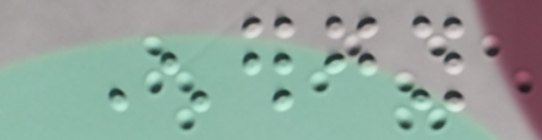Energy
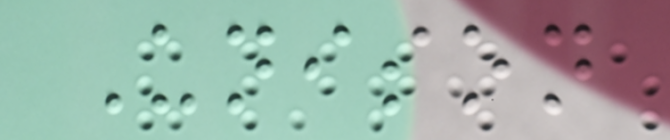Unison
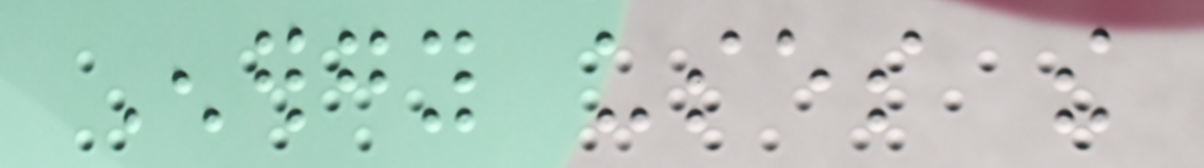Energy uses the
